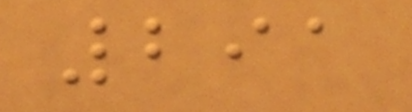291
